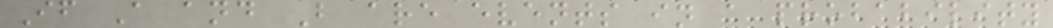If A and B are events in a probability
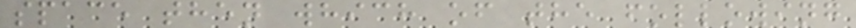space then which of the following
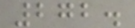272.
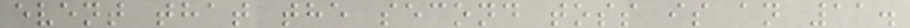event that the second toss is an 11.
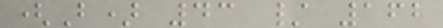(B) 43 / 162
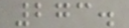273.
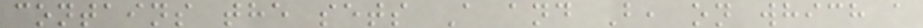contains the sets A and B, on which a
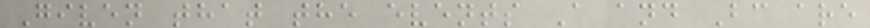Given that the events A and Bc are
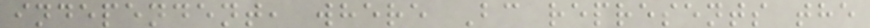independent, where Bc represents the
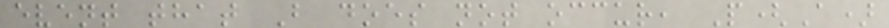event that B does not occur, P(A)
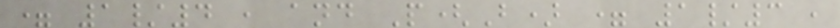= 1/4 , and P(B) = 1/3 ,
